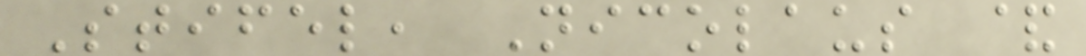Stifel, Nicolaus &
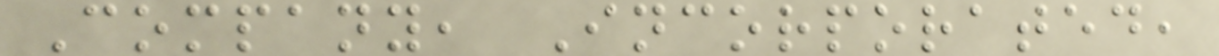Company, Incorporated,
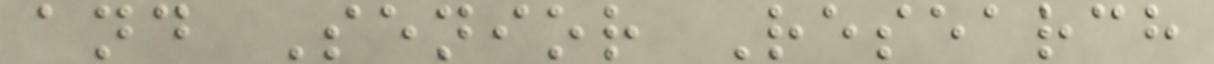and Senior Research
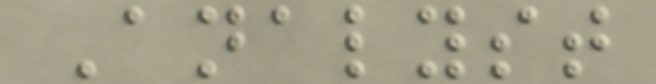Analyst
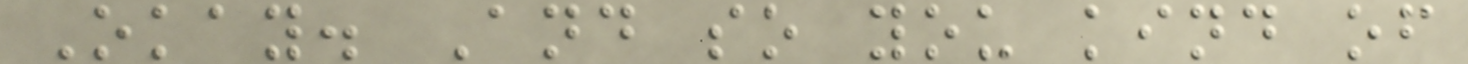Okay. And so you kind of
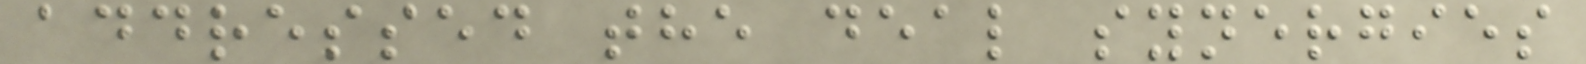addressed the deal synergies
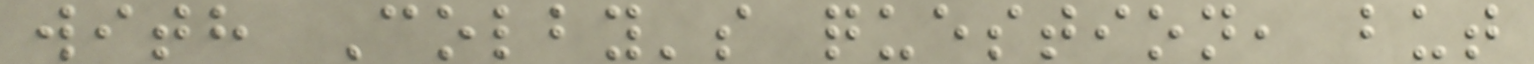with Colby's question, but
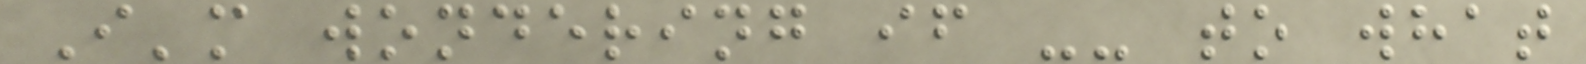I'm wondering if -- to what
